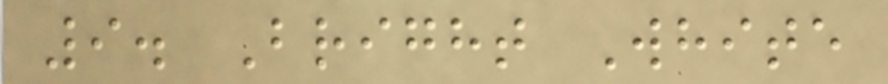9. Bright White
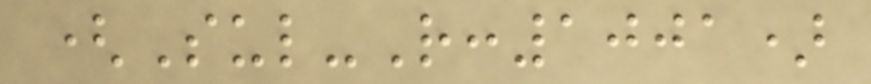(Sul-R:1001)
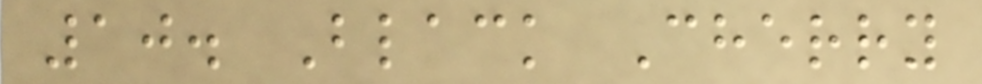10. Black Cherry
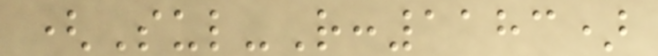(Sul-R:1183)
